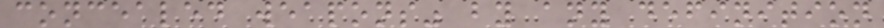concealed weapons" by any definition
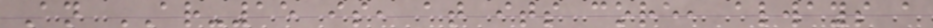An AR-15 is, at its core, always a
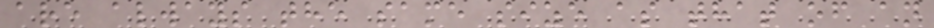are always the same size as that of an
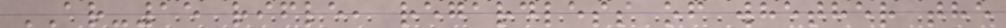AR-15 rifle, regardless of whether the
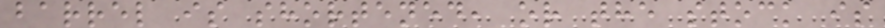barrel is shortened, or the stock is
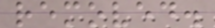removed.
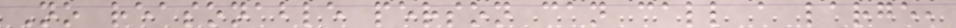No reasonable person can call a large,
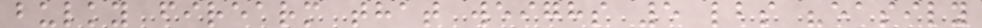bulky firearm that weighs 5 lbs "easily
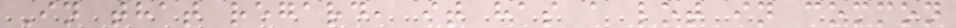In that regard, it has a lot in common
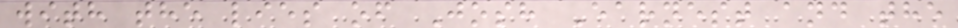with the lies of Josh Earnest and the
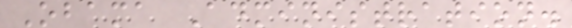Obama Administration.
